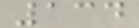134
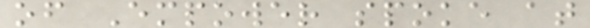of Empower spoke at
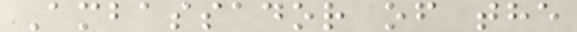Ambassador of the
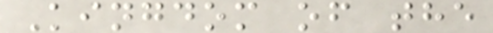Kingdom of the
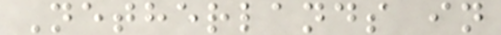Netherlands in
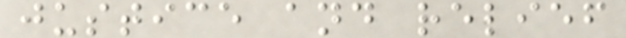justice and relief
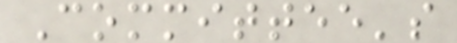Committee's
